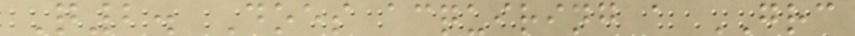Q2. Does acquiring a GRC
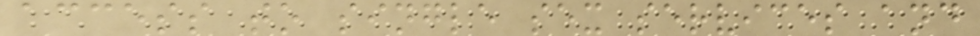access to single sex services and
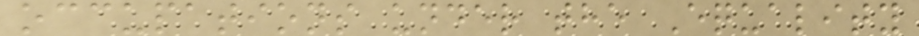occupations under the Equality
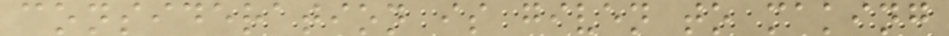consideration is given to making
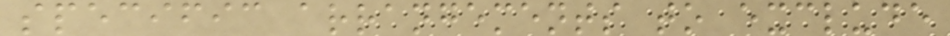specific arrangements to exclude
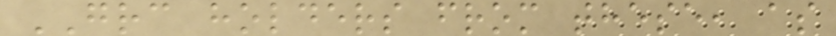GRC holders from these, as
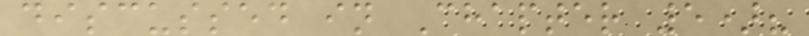discussed in Chapter 5)?
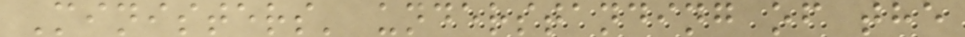Ministers' understanding of the
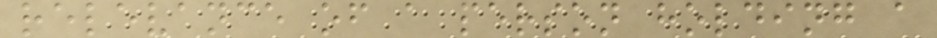relevance of a person holding a
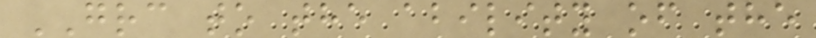GRC to the ability of the
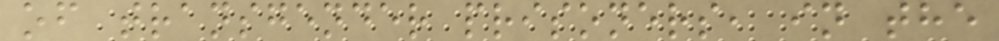of transgender prisoners, in the
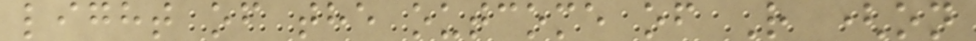light of the outcome of R (on
